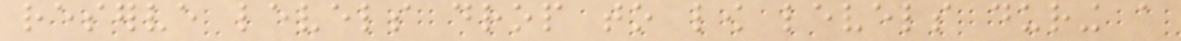reserve levels drop to low levels during a
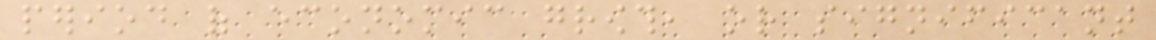period of economic growth, or significant
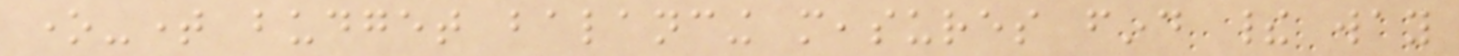one-time budget balancing measures find their way
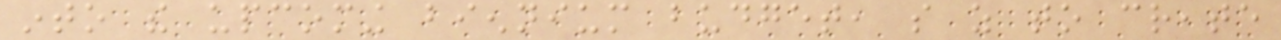into the upcoming biennium budget, so as to create
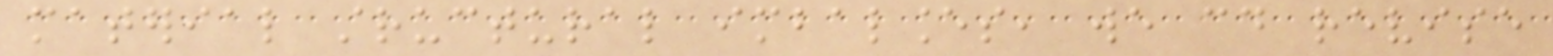material structural imbalances, we could revise
